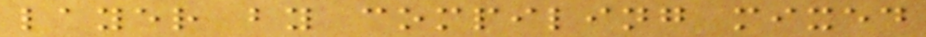layer by compiling mixed
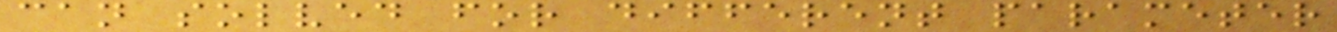can solved for different parameter
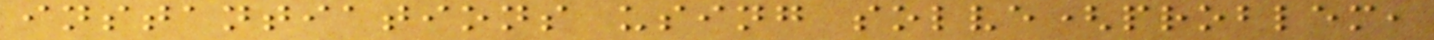instantiations using solve(problem,
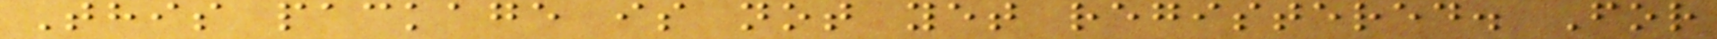This package is not yet registered. For
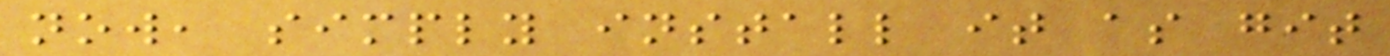now, simply install it as git
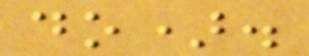do).
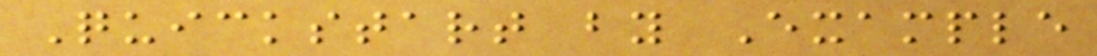Quickstart by Example
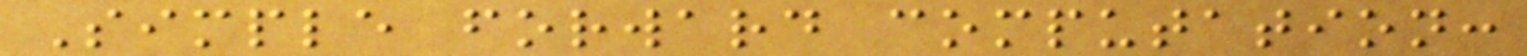Simple forward computation:
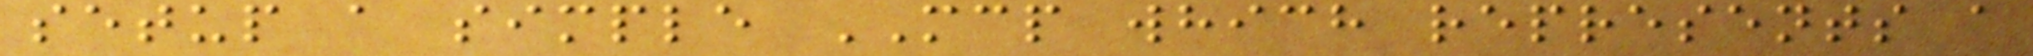setup a simple MCP which represents a
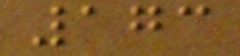173
